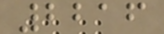2216
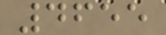4655
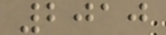2010
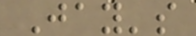Jay's
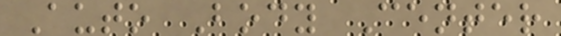Auto Body Center
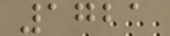1721
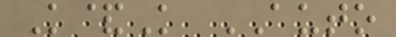K&K AUTO
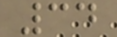34
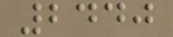2440
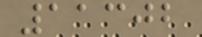11302
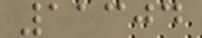11304
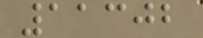11302
